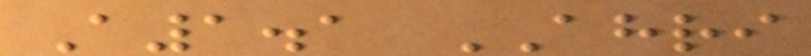A1.1 AHRI
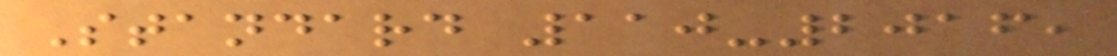Standard 110-2016,
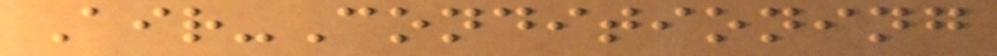Air-Conditioning
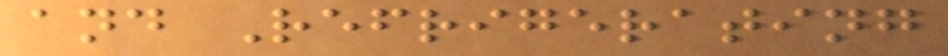and Refrigerating
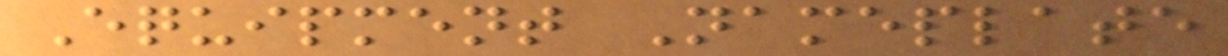Equipment Nameplate
